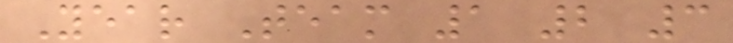Year Team 1 2 3
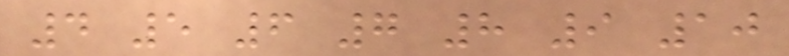4 5 6 7 8 9 10
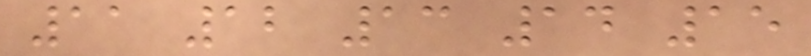11 12 13 14 15
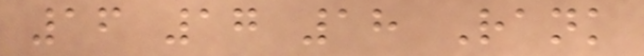16 17 18 Rank
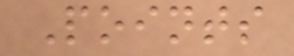Points
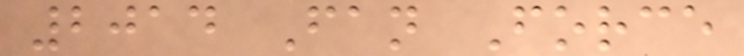2014 Fan Force
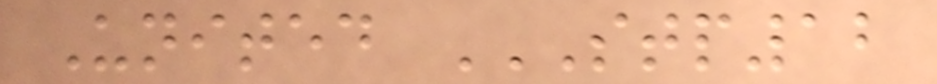United STP12
